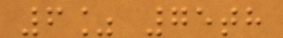6% 75th
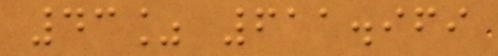43% 611.969
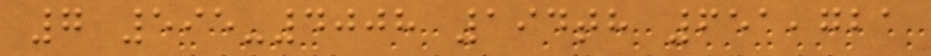7 595-4008 194th 651,721
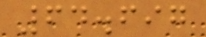64.697
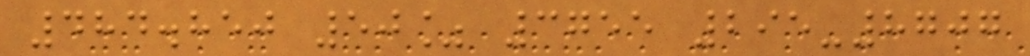484.850 50% 3755 295-8707
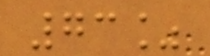73%
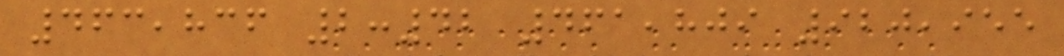463,836 2:42 461,809 920,955
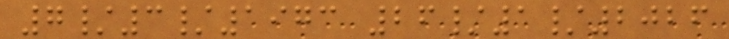7/3/1973 26/1/2026
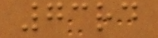73rd
